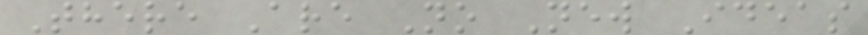There Are No New Ideas
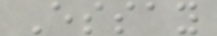Essay
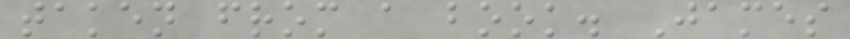taken from a book. James
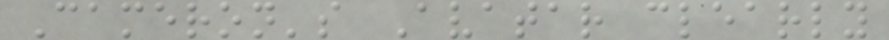Cameron's Avatar clearly
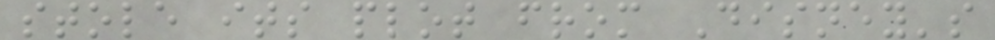stole its plot from Disney's
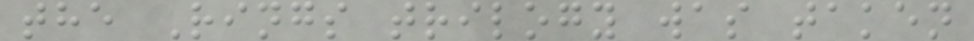the Rings trilogy was taken
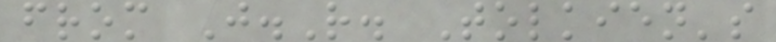from J.R. Tolkien's
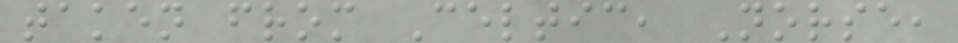taken from Celtic, Norse,
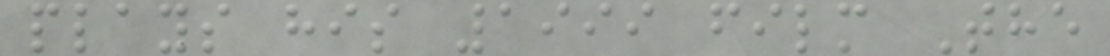plays his 1999 film The
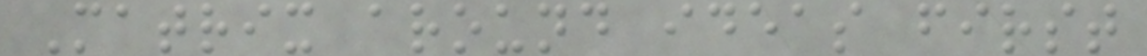Matrix around ideas first
